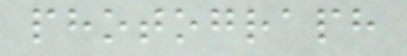photograph
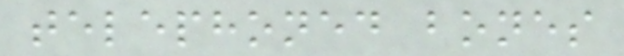telephoned bones
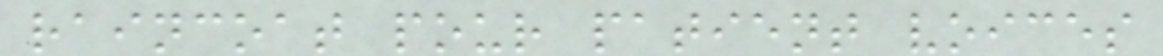raincoat pour patient voices
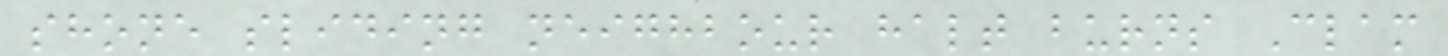shone sliding neighbour halt burns Clam
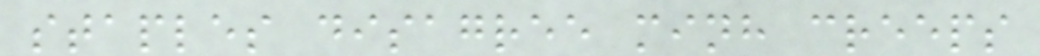staples disagree minh creeps
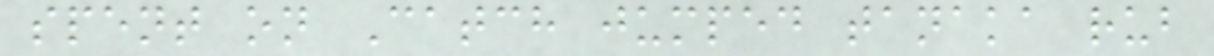spent on Catch jumped tanaka rub
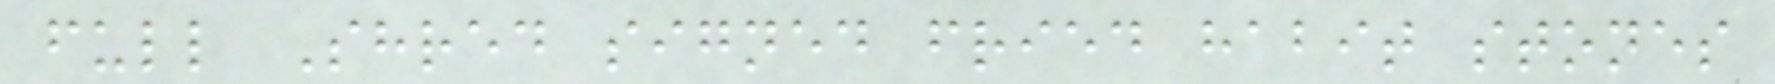full Shred signed fried habit stones
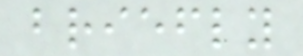briefly
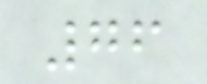76
